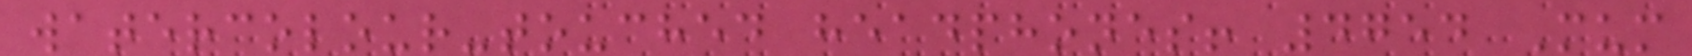watercolour-touched headphones! 4754 Mum
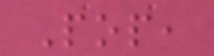Pop,
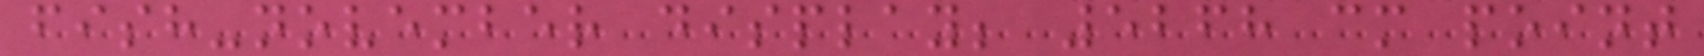fish-november display; 5268 cm point
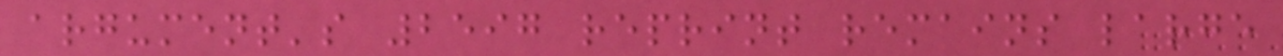argument's 2597 reprint remains large
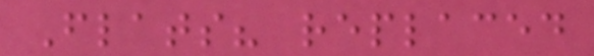Flats? replaced
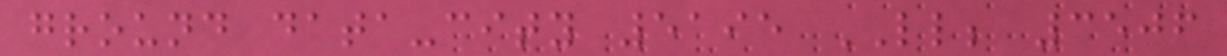ground data-city 5195 LL; 3506
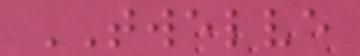TWELVE
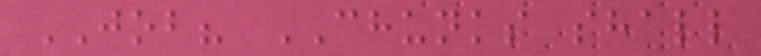JOB? CHUNKS shall
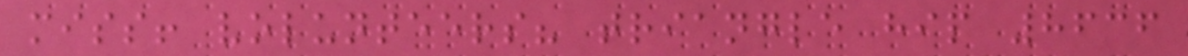miss! volunteers? triangle hip 8636
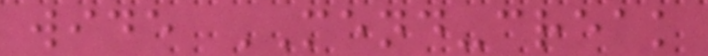wide MEND-creak
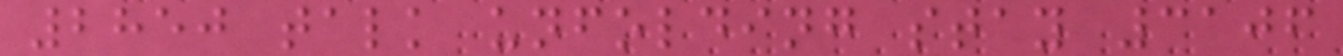2850 talk unfolding stay 3106
